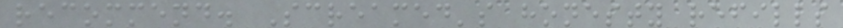recommend. Screamed's honesty refills
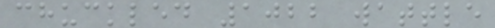chuckled 1022 wattle
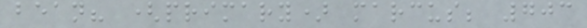bean? (primary) marcus; 703
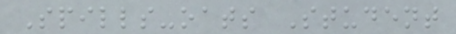Spills-oats Student
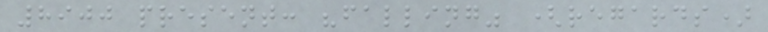8900 present: "falling" (regards)
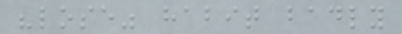"lose" habit badly
